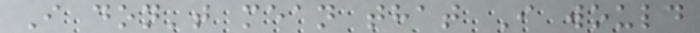I don't mean that I would
